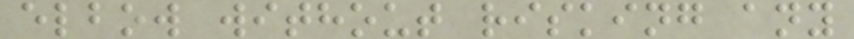elbow without risking any
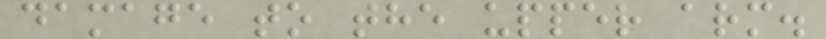damage to the upper arm.
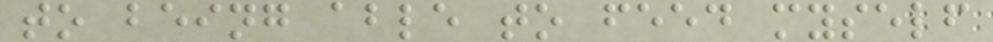to being able to feed myself
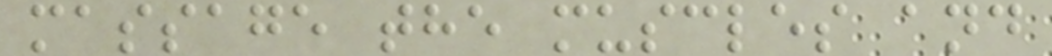massage the muscles and
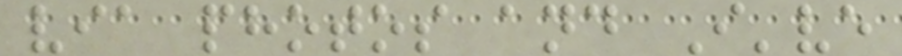via photos and I've
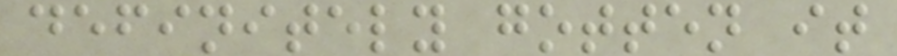definitely gotten it
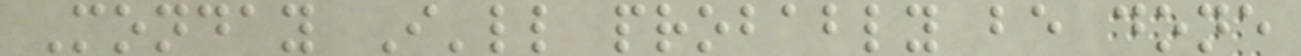Monday I'll probably be done
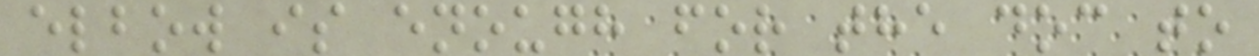elbow is enough for the doc to
